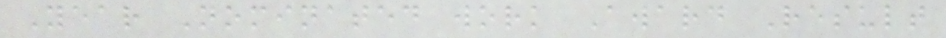Year Nominated work Award Result
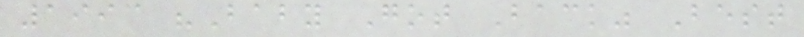1993 "Baby Got Back" Best
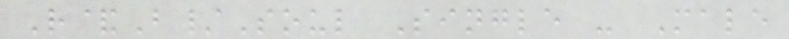R&B/Soul Single - Male
